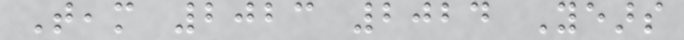Team 2023 2024 Years
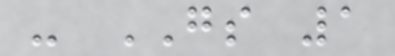- GS 1
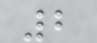2
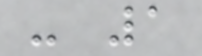- 1
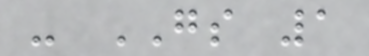- GS 1
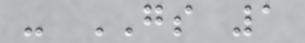- GS 1
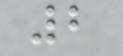2
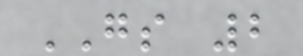GS 2
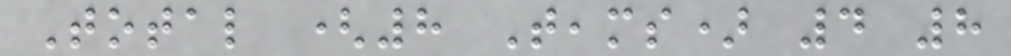Total (8 Teams) 4 8
